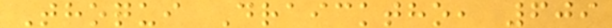Thoqui Draicktho, 609
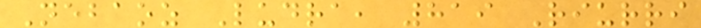Nebaoz Ludra, 819 Riurri
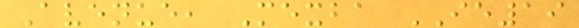Avenue, Mexba IE19
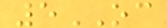5OC
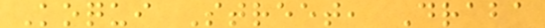Koqui Street, Draba
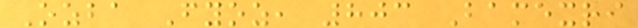Ozba Fyoz, 803 Bamexri
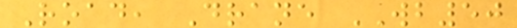Road, Drane WB50
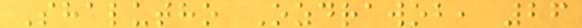Shalutho Ozdrawob, 26
